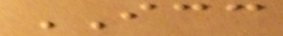ICC
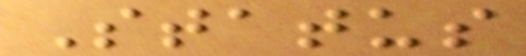Status
